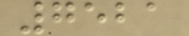7521
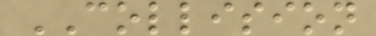COLLISION
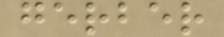gerber
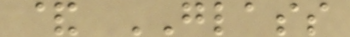& GLASS
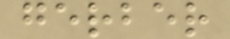gerber
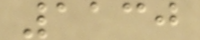1130
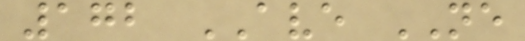172 AVE NE
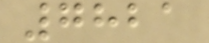7821
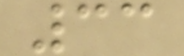33
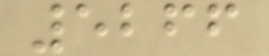5266
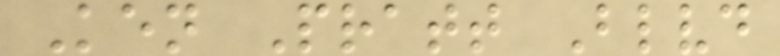Ken Pratt Blvd
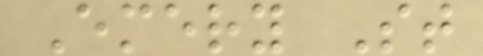Emery St
